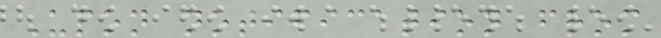Upon notification from
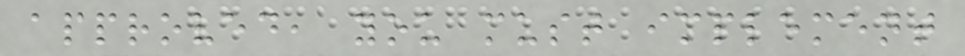approved, you must implement
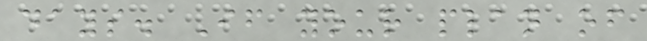days. If your plan of
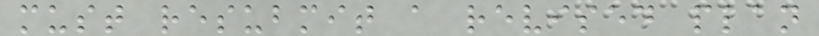must resubmit a revised plan
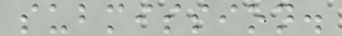submission.
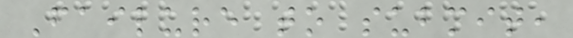Failure to submit,
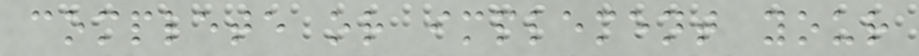complete or implement your
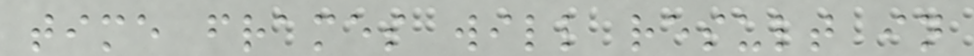time frames will result in
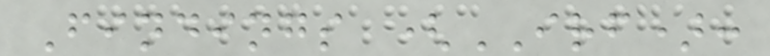Findings (IRF):
